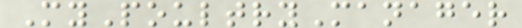MyPoultryManager
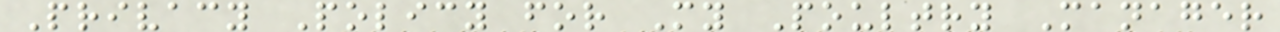Privacy Policy for My Poultry Manager
